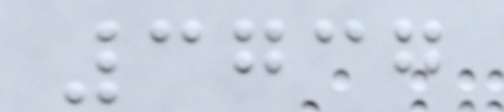3737
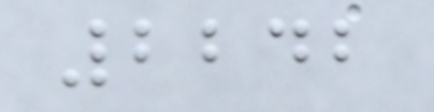2242
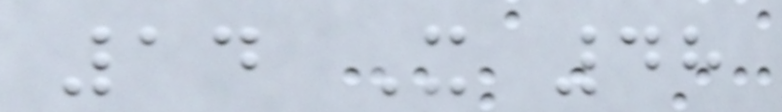14 X 48
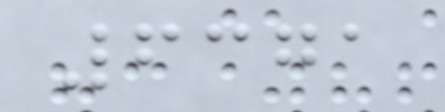6371
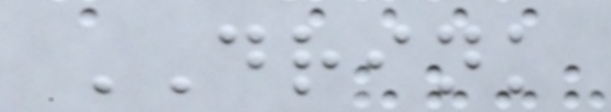DRINK
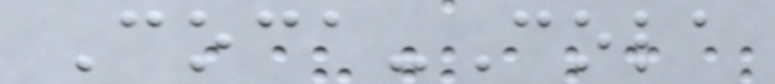Coca-Cola
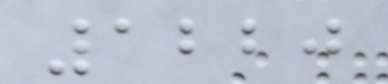1220
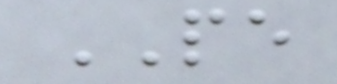PE
